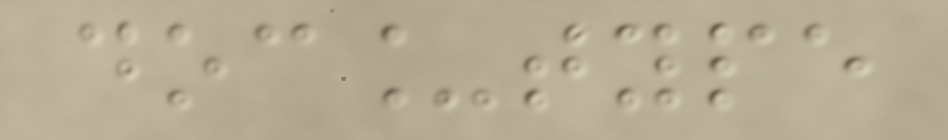doc_type
